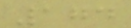174
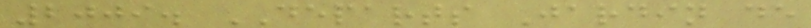2009. DEPARTS Jardin de
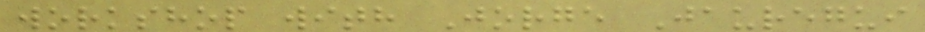workshop with Jorge Jauregui
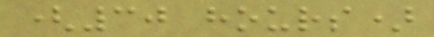(30 hours)
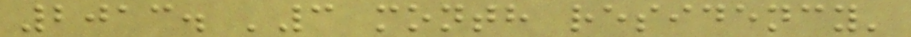2013. '3 month residency'
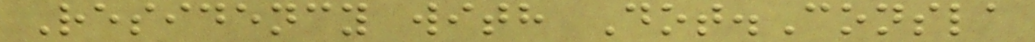Residency with Dot.Consla
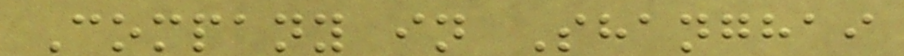Company in Shanghai
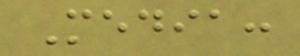Media:
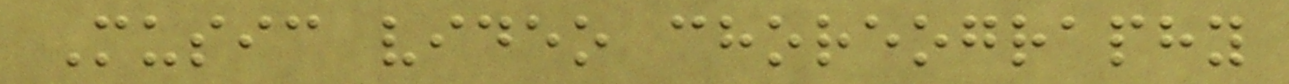Music video choreography
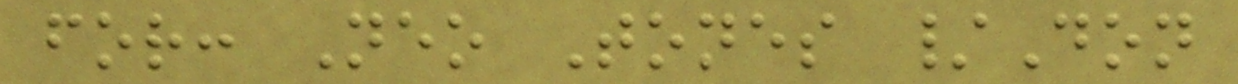for: Neo Tones /Don
